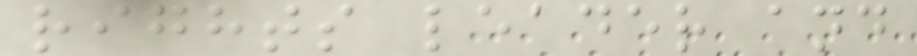rights leader and
